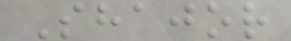Shajor
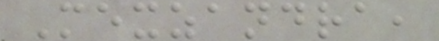Mexzandra,
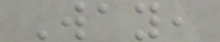Way,
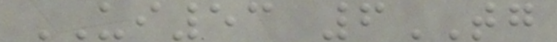UI53 6TG
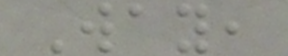Way,
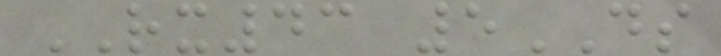RX43 5DS
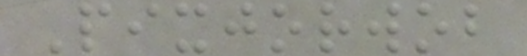Pixjorwob
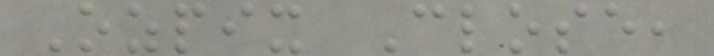Ozpix Close,
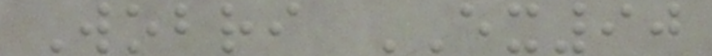Wobri EX90
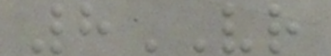8VR
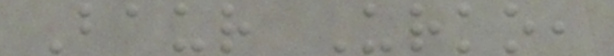Baur Urko,
